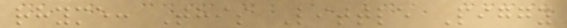rhyme: This Little Piggy
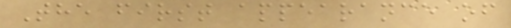The first appearance of
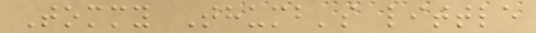Tommy Thumb's little
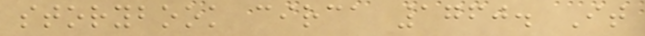storybook circa 1760. It
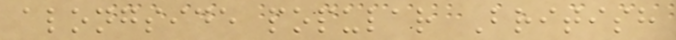alongside popular British
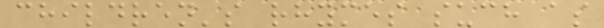children's rhymes such as
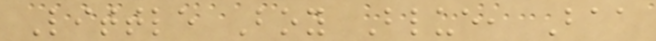Little Boy Blue, Baa
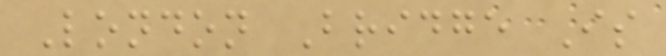London Bridge Is
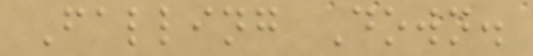Falling Down.
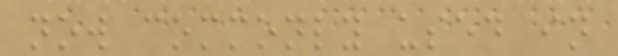now commonly used in
